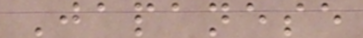Japanese
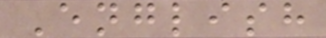English
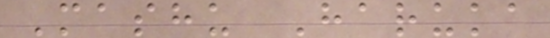Mashu Haruka
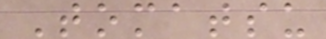Tomatsu
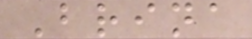Brina
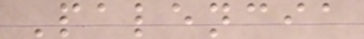Palencia
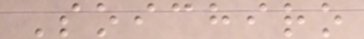Soichiro
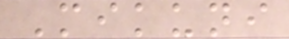Mikuni
